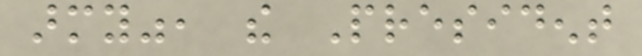army", the President
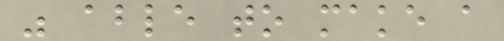was able to make a
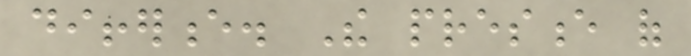difference. The presence of
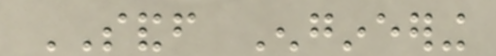SANDF Engineering
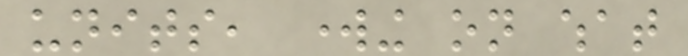units, working on what
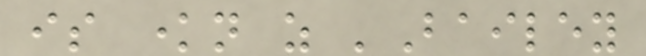is known as 'Bailey
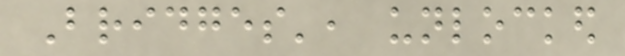Bridges', unlocked
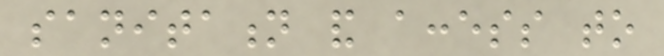sanitation and access to
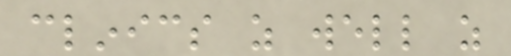clinics as well as
